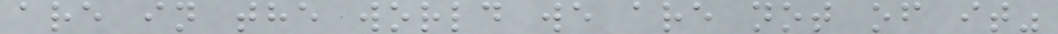are in the world we are not of it"
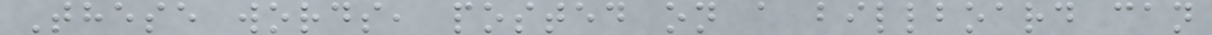These words, posted on a billboard can
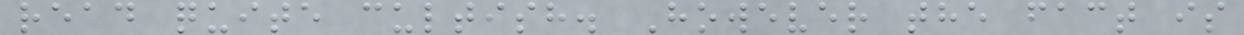read quite cultish. However the fact is
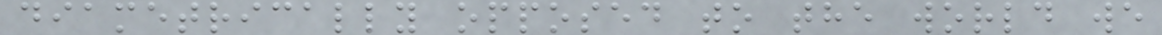diametrically opposed to the world we
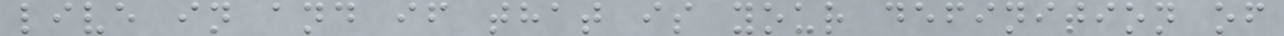live in and if that is your definition of
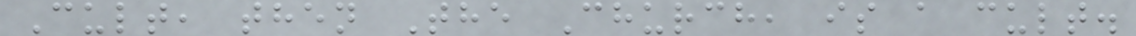Cult, then The Church, is a cult.
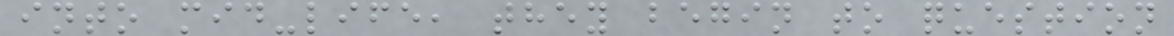into mid-life, they begin to question
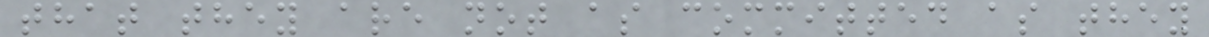that they are not as committed as they
